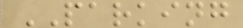PARKING
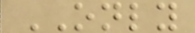ONLY
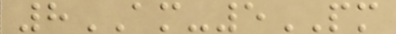8AM-5PM
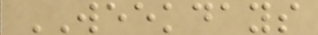WEEKDAYS
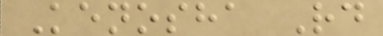Kenosha Rd
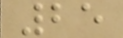25
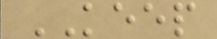KEEP
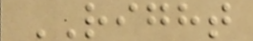RIGHT
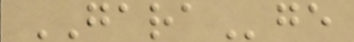GARAge
